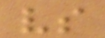vs
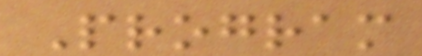Program
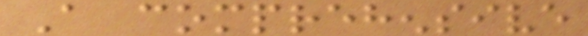A comprehensive
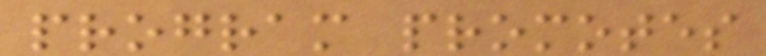program promotes
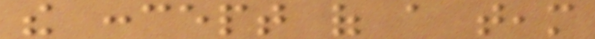the concept of a team
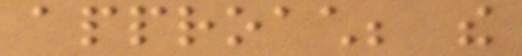approach; the
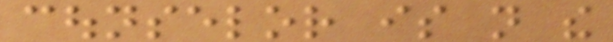counselor is not the
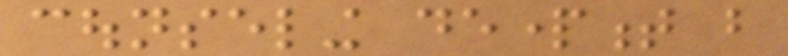counseling department but
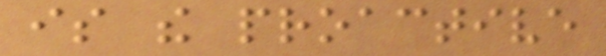is the proactive
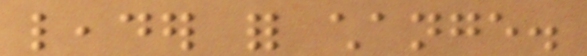leader for change.
